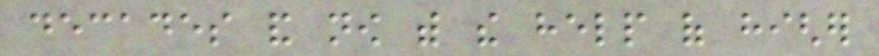decades and now with the help of higher
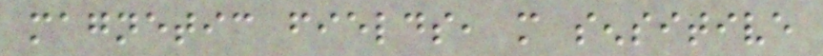magnetic fields, more sensitive
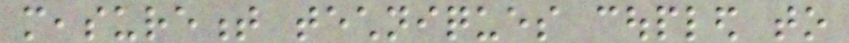measurement techniques coupled to
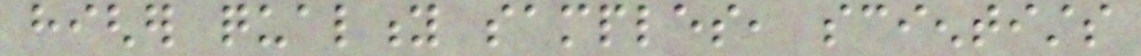higher quality samples, scientists
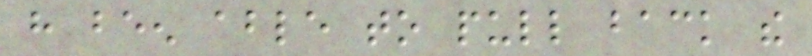have been able to pull back the
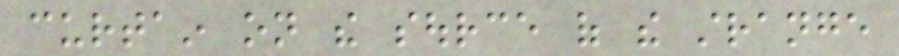curtain on the source of the strange
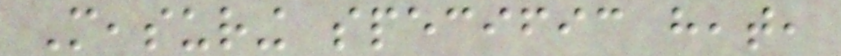Measuring specific heat,
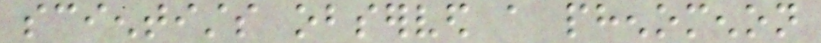scientists observed a phenomenon
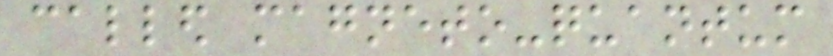called magneto-quantum
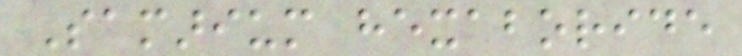Samarium hexaboride
